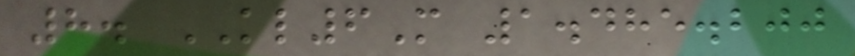8. KL6M 1.485.200
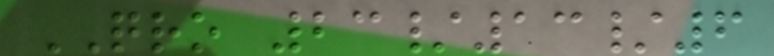QRO 23/13/6
